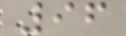96
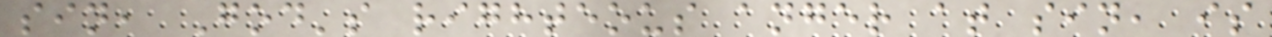sin, God's righteous anger at sin, is
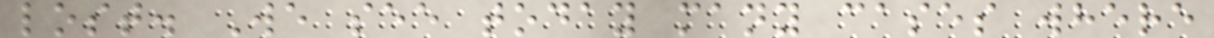lost. We see today many cases where
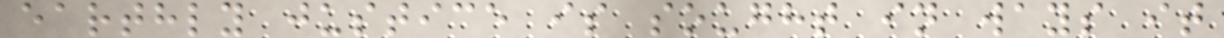earthly justice is sought in ways it
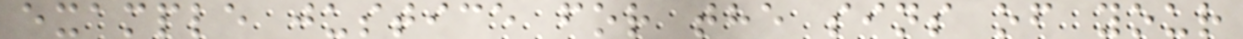example justice for the sins of your
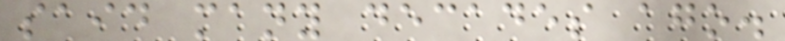said many decades ago.
